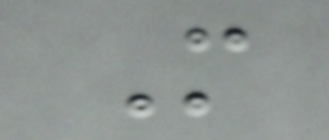M
